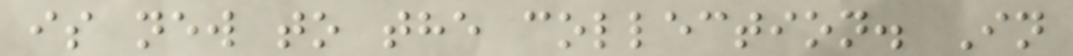is new to the collection. In
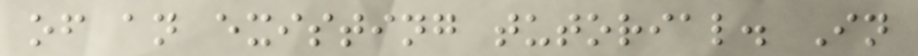of an existing tutorial. In
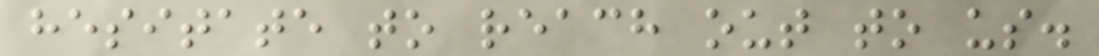hesitate to reach out to us.
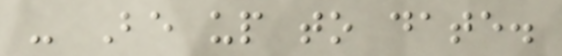- Be up to date.
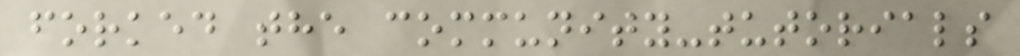forked the community-tutorials
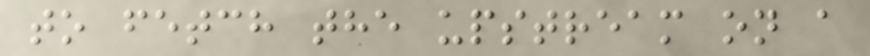to fetch the upstream on a
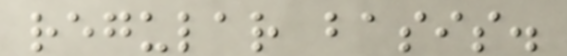regular basis.
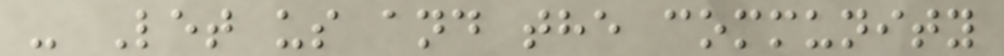- Let us and the community
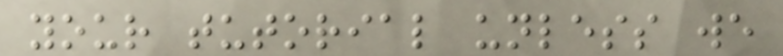your tutorial unless we
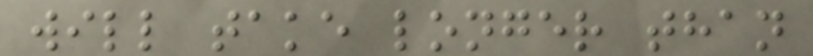will take longer than
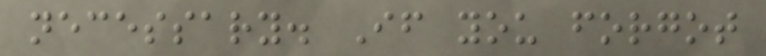necessary. If you forgot
